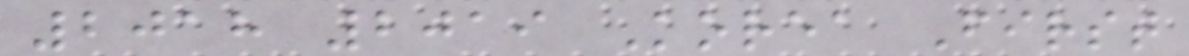2018 2019 Korea First
